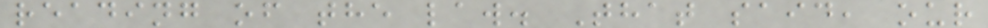reading of the law. That said, our
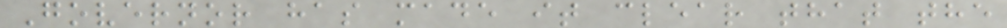Governor has made it clear that the
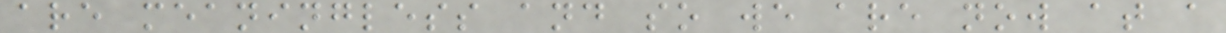are meaningless and so we are now at a
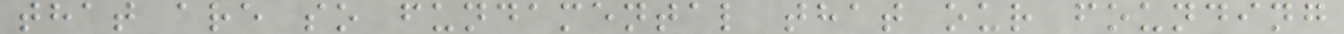that are so fundamental that our founding
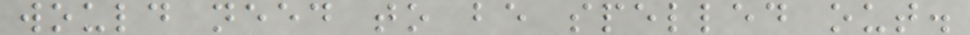would need to be spelled out.
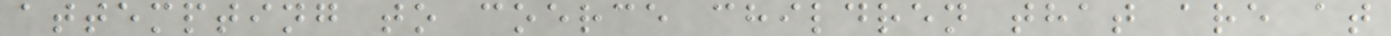attempting to coerce children that are at
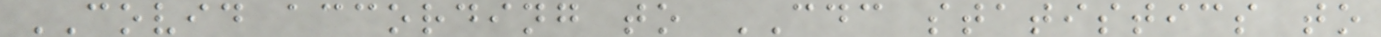COVID according to CDC statistics to
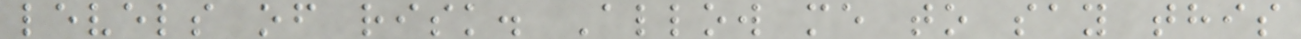levels of risk. Allow me to say this
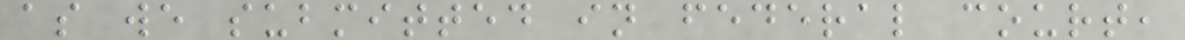as we submitted in federal court,
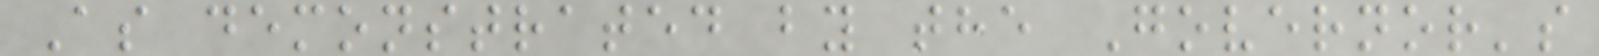As demonstrated by the Governor's
